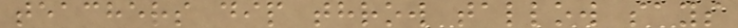teachers dip throw tallow says
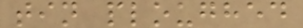tin ploughed
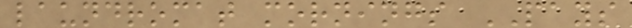laundromat mornings PAYS
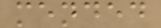mended
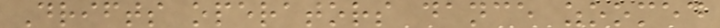Drifts operators dance zoomed
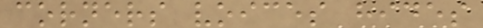corners voices hides
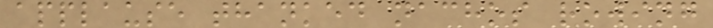applause thanked nachos rowing
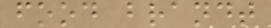food brandt
